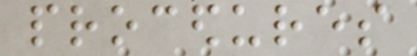procedures
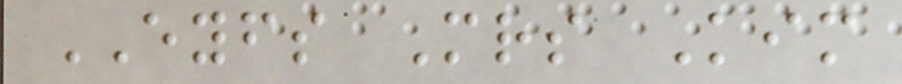EYFS Mrs Kim
